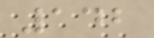142
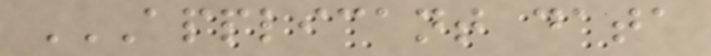APPLICANT DATA
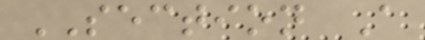SECTION A
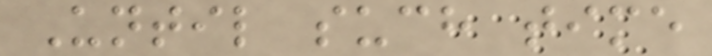Until such time
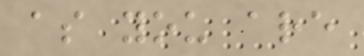as you are
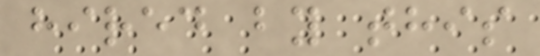hired by this
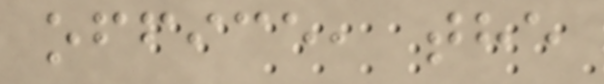office, the
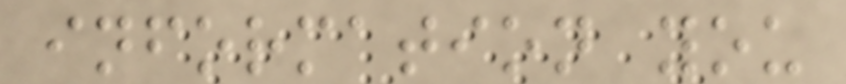information you
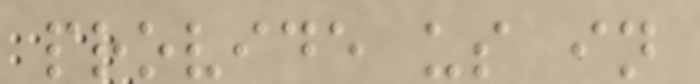provide us in
